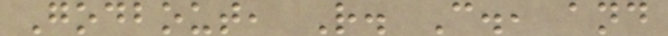Godbout, R. C., and
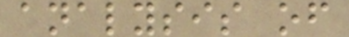analysis of
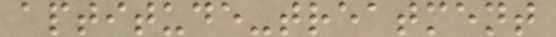aptitude-treatment
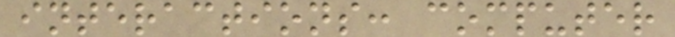interactions: computer
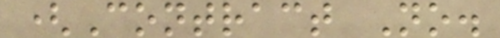(Contract No.
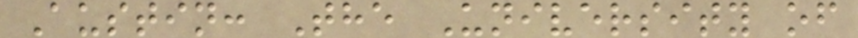Austin: The University of
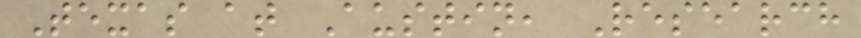Texas at Austin, Research
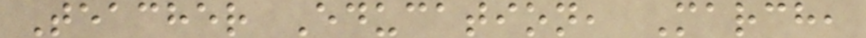Teacher Education, March,
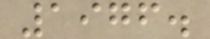1976.
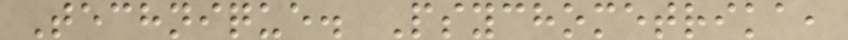Technique. Psychometrika,
